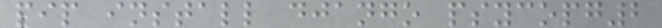pip install django psycopg2
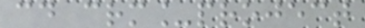cd crm_project
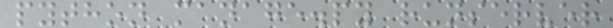python manage.py runserver
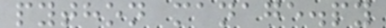python manage.py
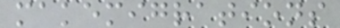makemigrations
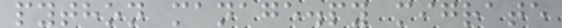python manage.py migrate
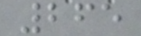265
